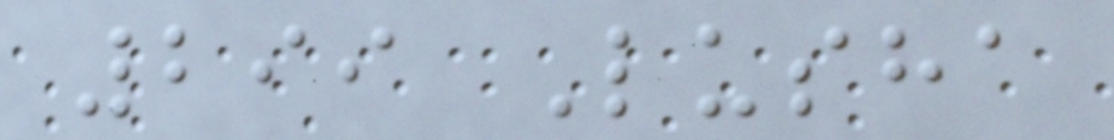299 Lusha
